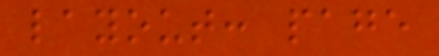layout: page
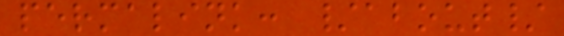permalink: /about/
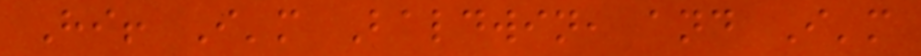Hi! I'm Baldwin, and I'm
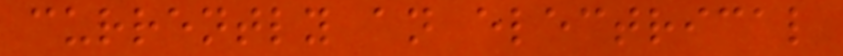currently an electrical
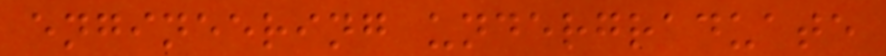engineering undergraduate
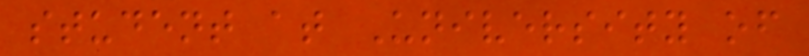student at University of
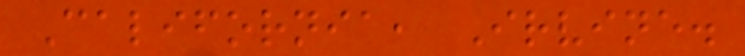California, Irvine.
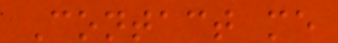Contact me
